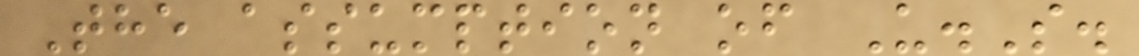The assumption of U.S.
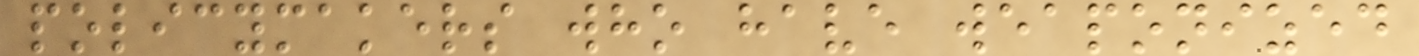policymakers who have weaponized
